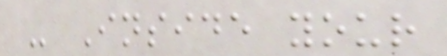- Inside your
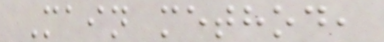Main method,
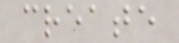create
